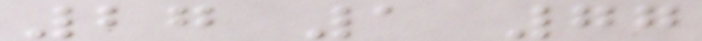27 1 77
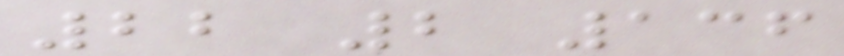22 2 136
